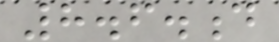8.6.d
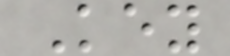Key
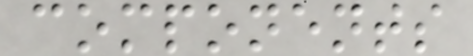components
